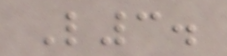L3.
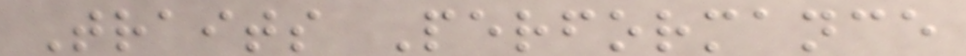Traits Performance
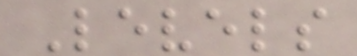Levels
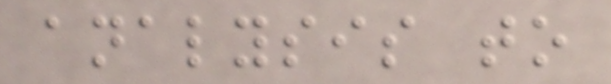analysis to
